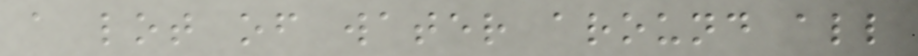a lot of water around all
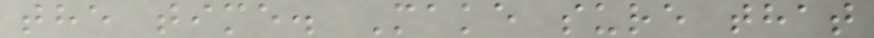the time. Make sure that
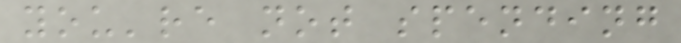you're not spending
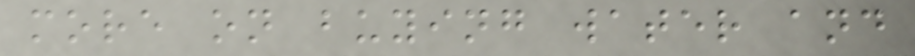more on buying water and
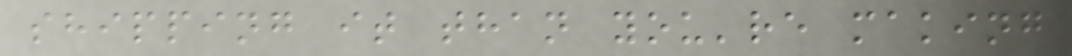shipping it than you're making
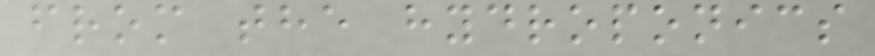from the hydroponics
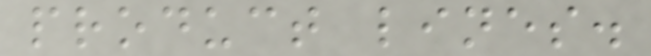product lines.
